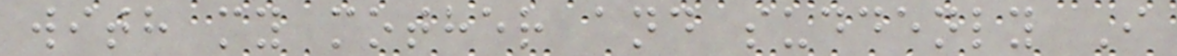with my mother and suddenly I
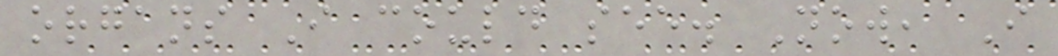organs I could see. Now, I
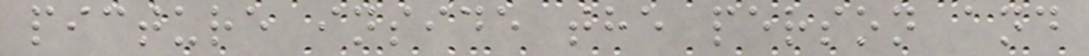picture inside the person and
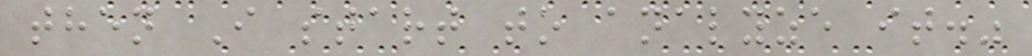then I start to analyze it."
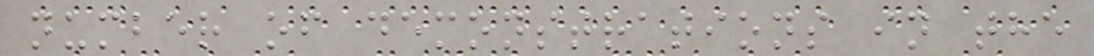number of demonstrations in the
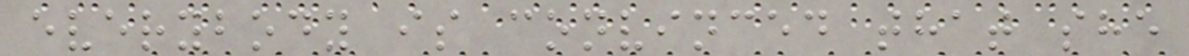everybody is convinced that she
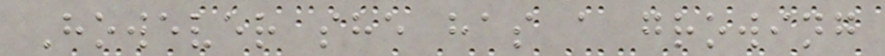However she has a growing
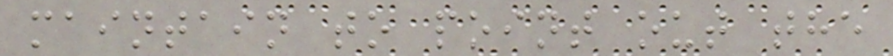maintain to point out the
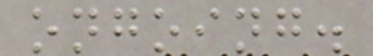ongoing.
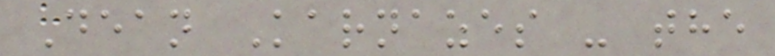Dean Karnazes - the
